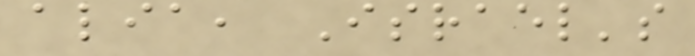alia, Israel's
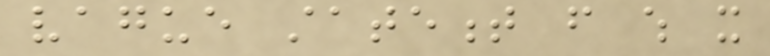vague statement from which it
